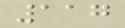117
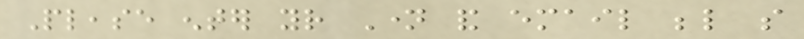Please enter your Name and email below so
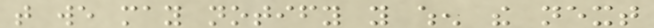that we may notify you when the next
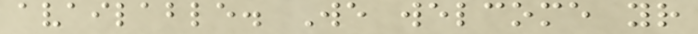available. We welcome your
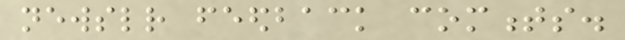newsletter feedback comments.
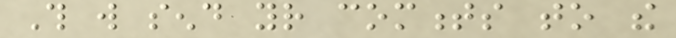This will send your comments to the
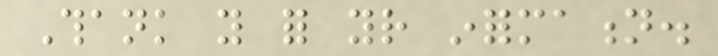Thank you for your information.
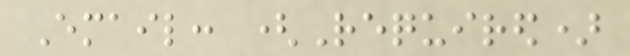Email: (Required)
